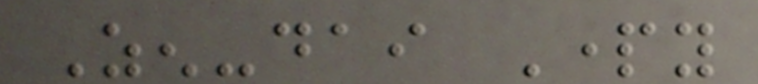Zen-dai Party
